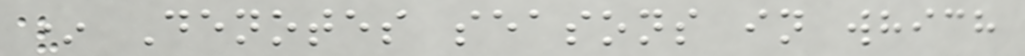* Denotes seasons in which
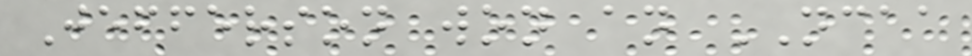Jefferson won an NCAA
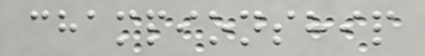championship
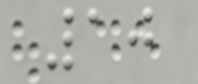10
